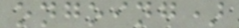ongoing)
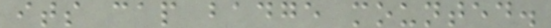its cap badge mounted.
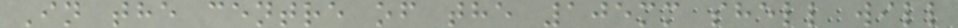In the centre of the 105mm shell will
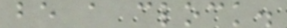be a clock.
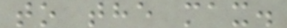to the max.
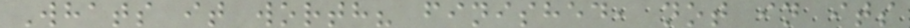Whats it worth? finished, not in its
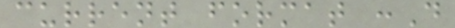current format :D
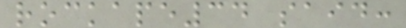rockape34 said:
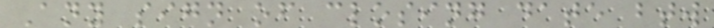Any sign of closing date btw
